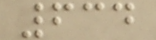634
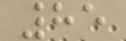85
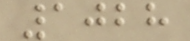1028
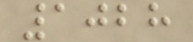1028
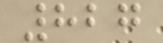827
